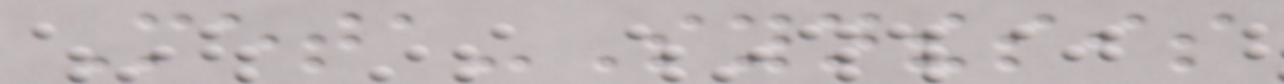Meta-Synthesis
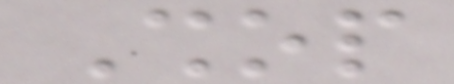Shop
